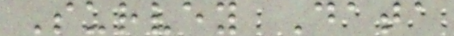Survey Data
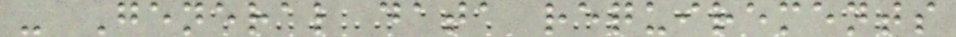- General data requirements
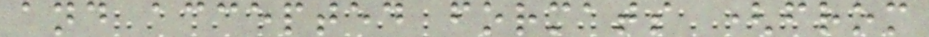and accepted formats (from
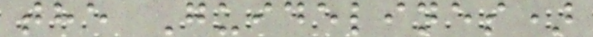the Guidelines)
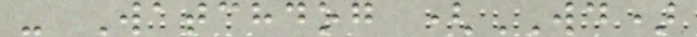- Watchdog (WD)
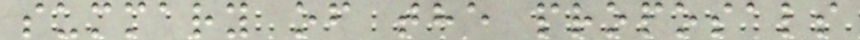summary of the proposals
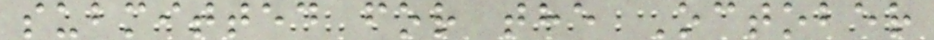submitted for the October
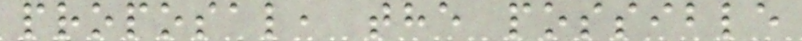proposal, the possible
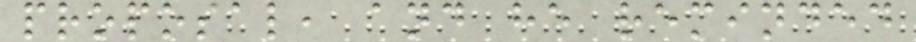proposal, and he reminded
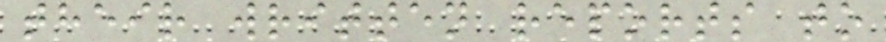their written reports to
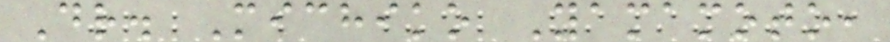Dr. Michiko Yamamoto,
